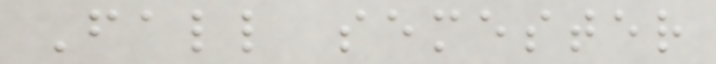Fall semester
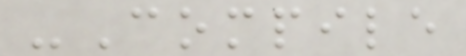-Compile
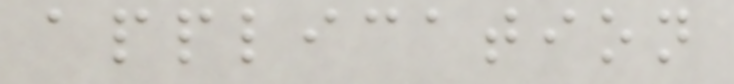application
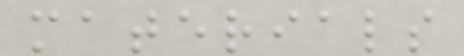materials
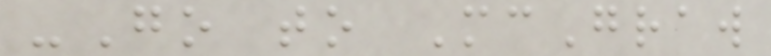-Go to McGraw
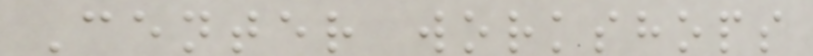Center workshops
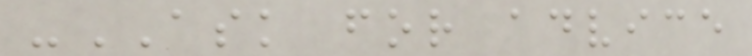-ASK for advice
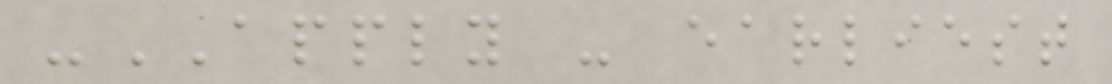-APPLY - earliest
